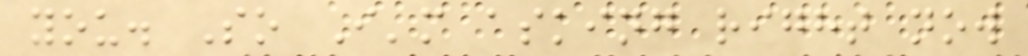you. So I'm asking right now
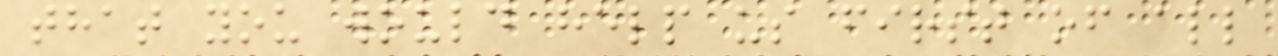that you would help us first of all
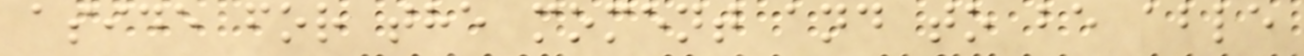aside for the moment and to be able
